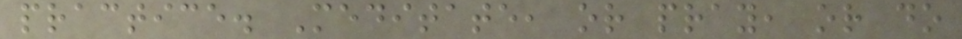practice. Meditate, or pray, or do
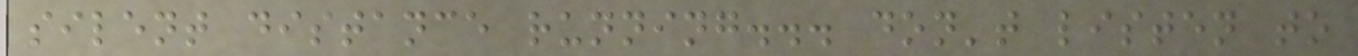silent distance running... don't listen to
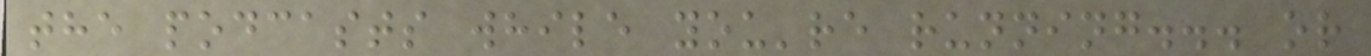the podcasts while you're running... or
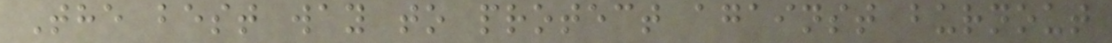The best way to protect against burnout
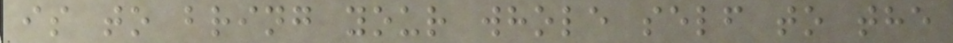is to bring your whole self to the
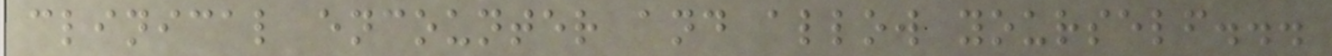clinical encounter and allow yourself...
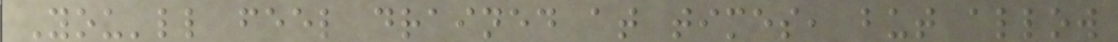You'll feel drained at times, but allow
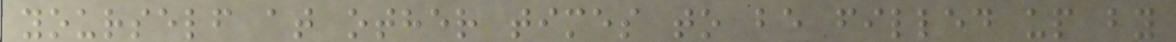yourself at other times to be filled up by
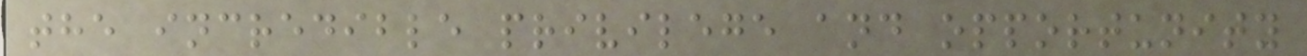the incredible privilege and opportunity
